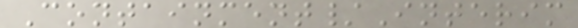Containment/Interim
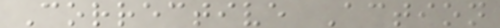Corrective Action
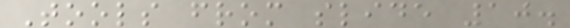Tools from slide 10.
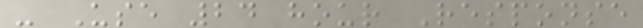- Use 24 hour Response
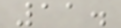11.
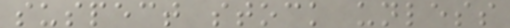suspect stock unless
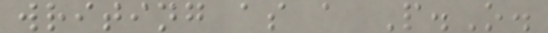writing as a P.O.
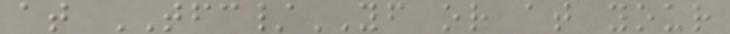at TFC/YF or at your
